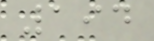194
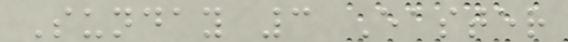Sunday 3 Easter
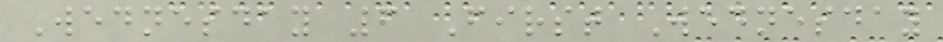Wednesday 6 First Wednesday
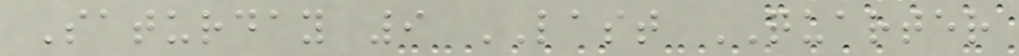Saturday 9 LAST QUARTER
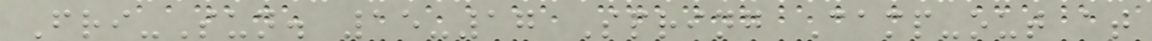Fri-Sun. 15-17 Spring Camp-out at
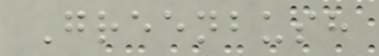Greenbush
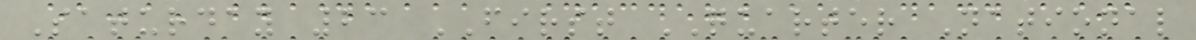Saturday 23 FIRST QUARTER National
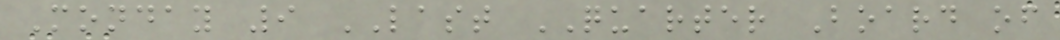Monday 9 LAST QUARTER Board of
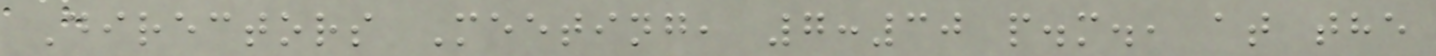Directors Meeting, 7:30 p.m., at the
